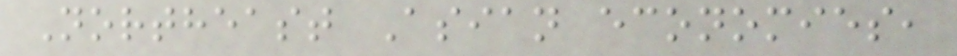Northeast Asian economies,
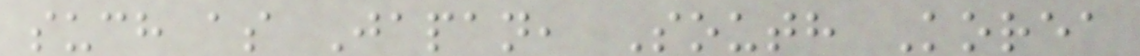such as Japan, South Korea
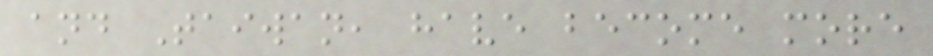and Taiwan, have become more
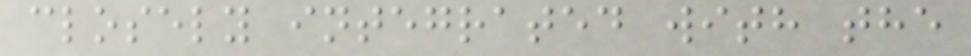closely integrated with the
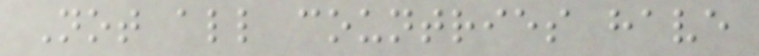Not all countries have
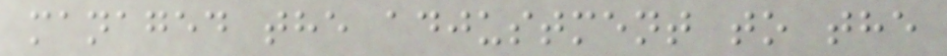managed the adjustment to the
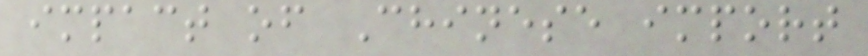impact of Chinese import
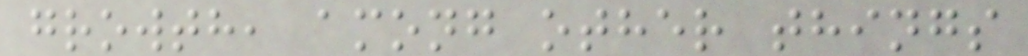growth, among other things
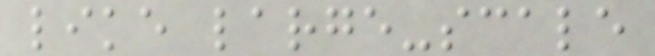like large-scale
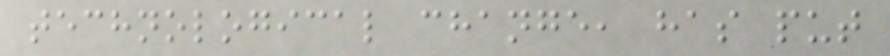technological change, has put
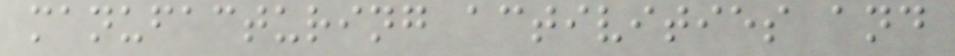manufacturing activities and
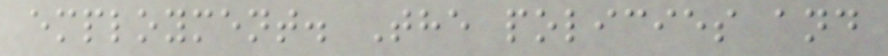employment. The policies and
